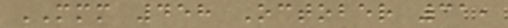MMM 458 October 31,
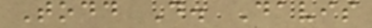Todd D. Davis
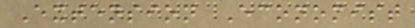Extension Economist
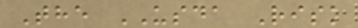The USDA Risk
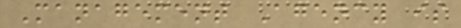Management Agency is
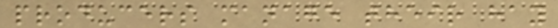producers manage their hay
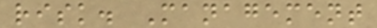risk. Management
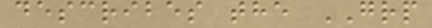describes the GRP
